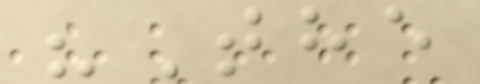"The
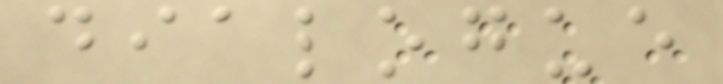dialogue
